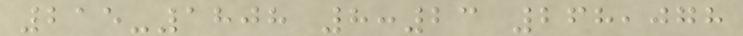215-1808 8:23 268,078
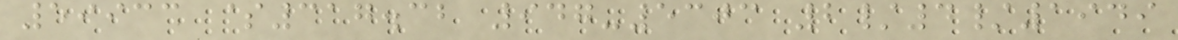59933 $317.32 947-5303 2/4/1949
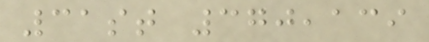31st 370,139
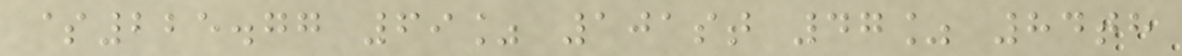$225.77 69% 101st 47% 84th
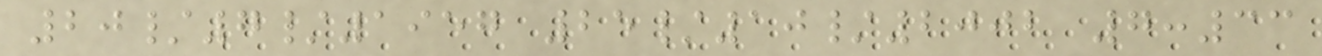20/7/1957 25/10/2002 7:33
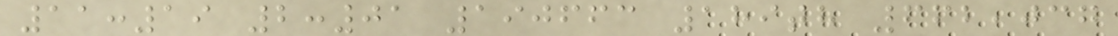11:19 2:01 190663 189th 662,037
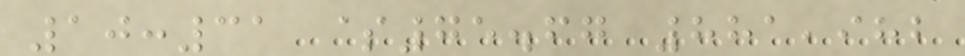10:31 $75.67 881,982
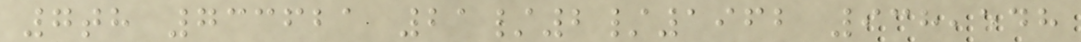7th 733621 21/2/1962 938,548
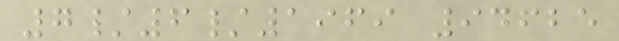7/6/1969 94625
